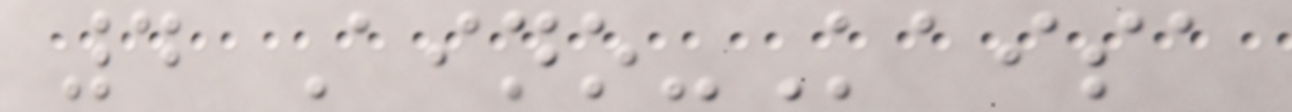4 Aino-Kaisa
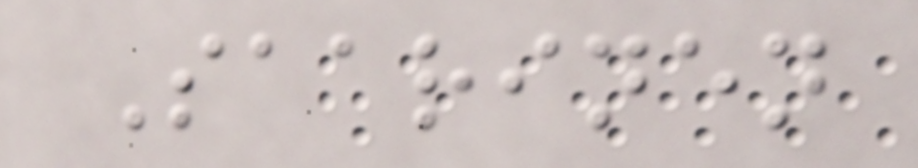Saarinen
